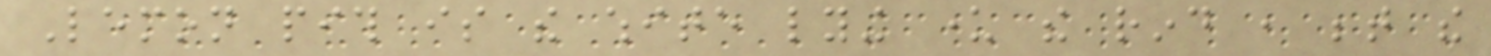Lemon pith is the white lying under the rind , between the
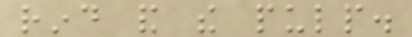rind and the pulp.
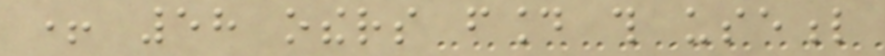+ 58 others found this useful
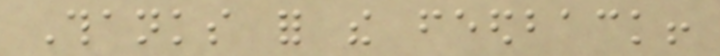Thanks for the feedback!
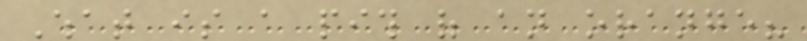What is a pith of an orange?
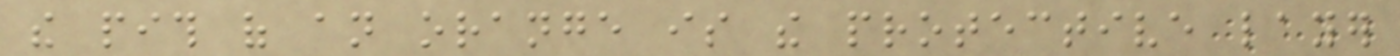the pith of an orange is the protective layer
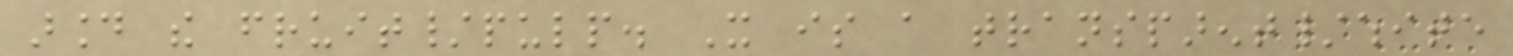around the fruit/pulp. It is a transparent/white
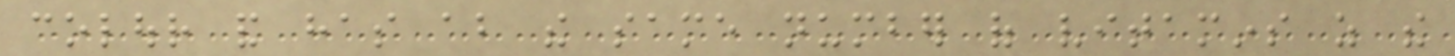colour and has about the same number of vitamins as the
